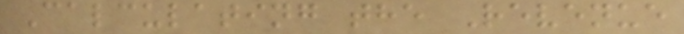Calculating the Revenue
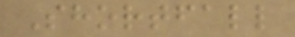Shortfall
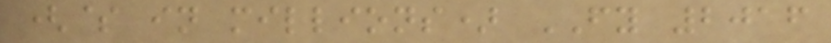($ in millions) FY 2016
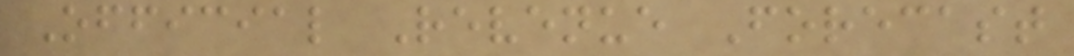Official Revenue Forecast
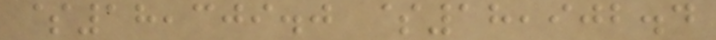$18,309.0 $18,902.4
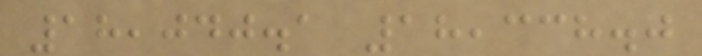18,040.1 18,338.0
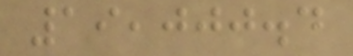19,000.4
